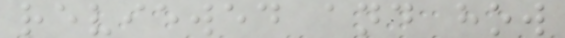reviewed and how
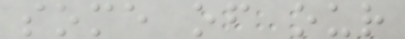some of our
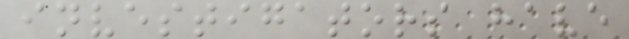investigators have
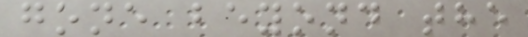gone beyond the
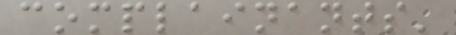complainants'
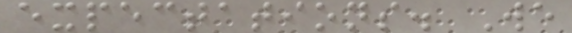expectations. We
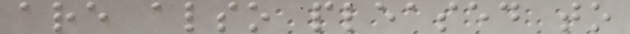are also pleased to
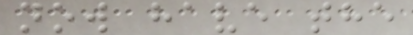now have the
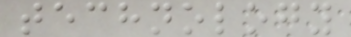technology
